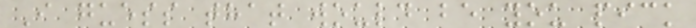I guess that would be you pick
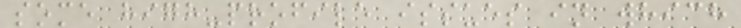some high-profile issues in which
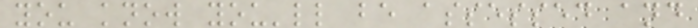you know you'll be assessed and
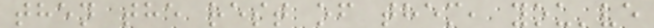then the rest of them, you've
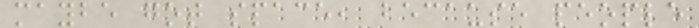maybe got space, because people
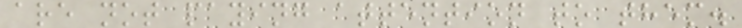are not paying attention to them.
